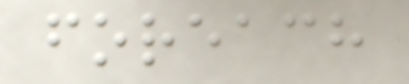foreach
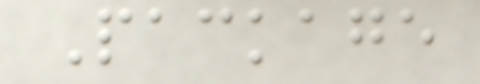Package
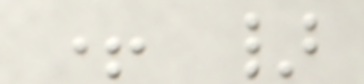+ }
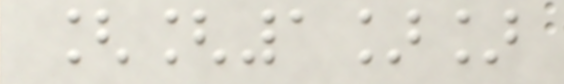[[1]]
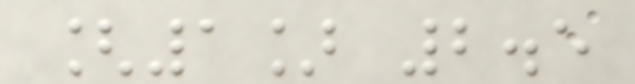[1] 2.5
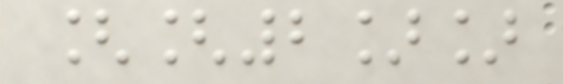[[2]]
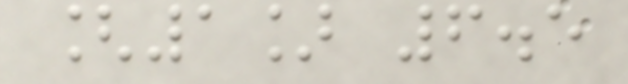[1] 6.5
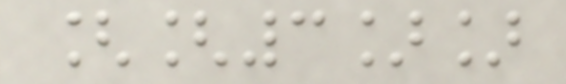[[3]]
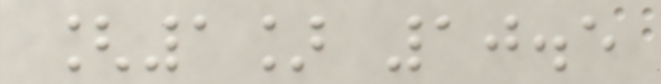[1] 10.5
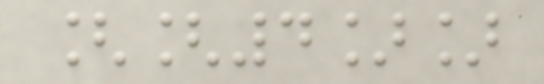[[4]]
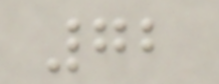72
